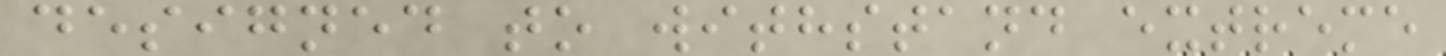designed to withstand extreme
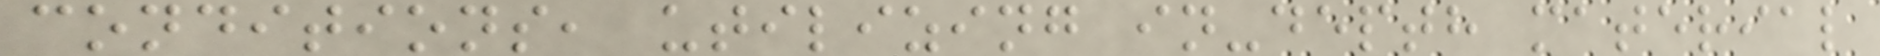conditions, utilizing in-depth material
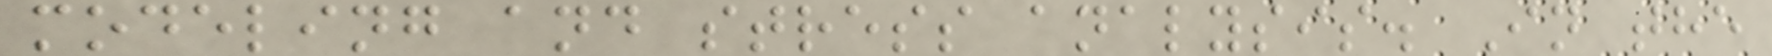modeling and stress analysis. In the
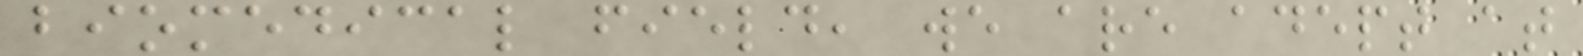biomedical field, we are adept at
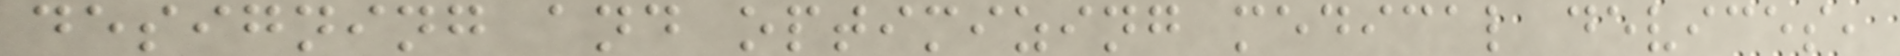designing and optimizing medical devices,
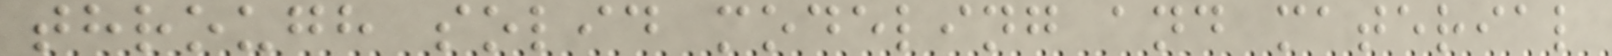through solid modeling and material
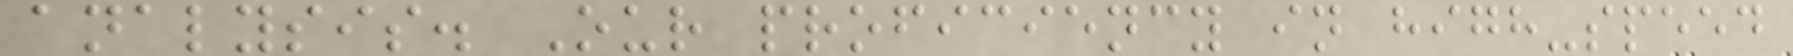analysis. Our proficiency in high-speed
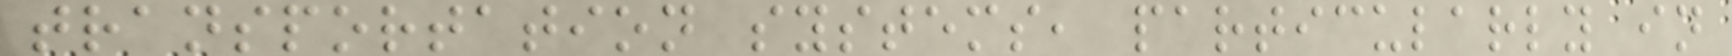transportation systems, particularly in
